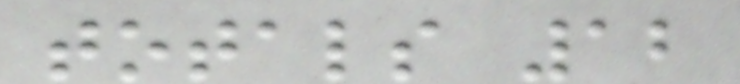totals 12
